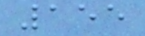155
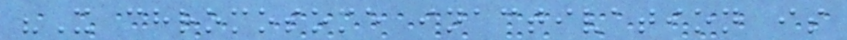"X chromosome inactivation is
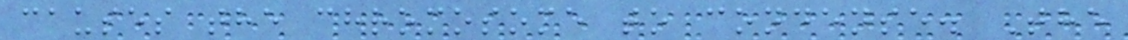causes the chromosome to condense. The
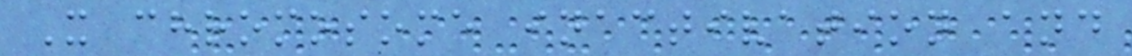X chromosome inactivation and
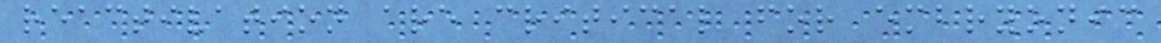reactivation are critical for embryonic
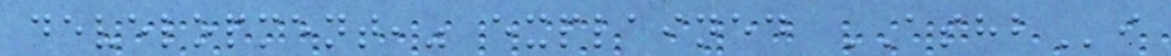development," explained ASHBi
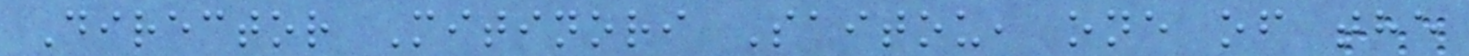Director Mitinori Saitou, one of the
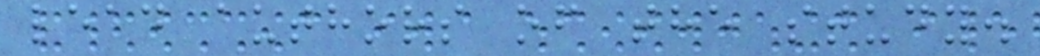lead authors of the study.
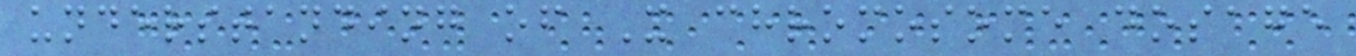understanding of X chromosome dosage
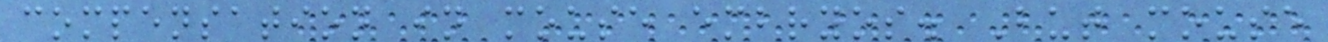compensation in mouse embryos. But mouse
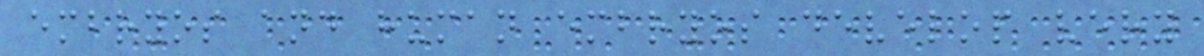embryos and human embryos develop very
